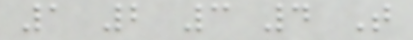1 2 3 4 T
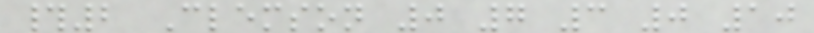#2 Clemson 0 7 3 0 10
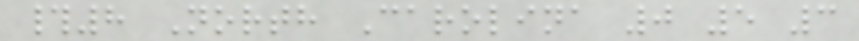#8 North Carolina 0 5 3
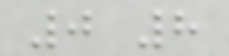0 8
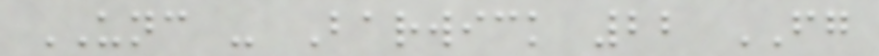UNC - Barwick 22 FG
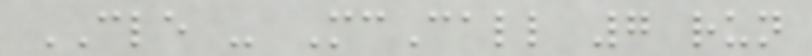CLE - McCall 7 run
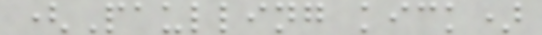(Paulling kick)
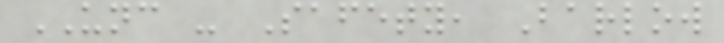UNC - Safety, Barlow
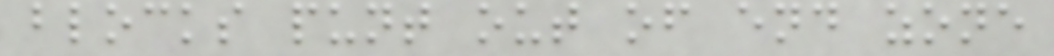blocks punt out of end zone
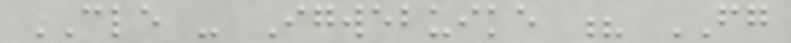CLE - Igwebuike ? FG
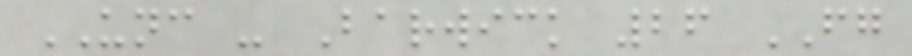UNC - Barwick 26 FG
